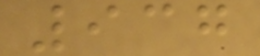937
